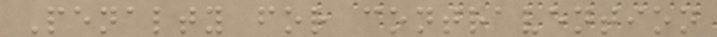Penalty for contravention
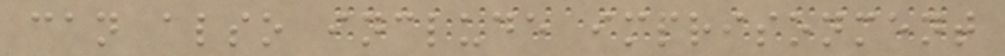can also include imprisonment
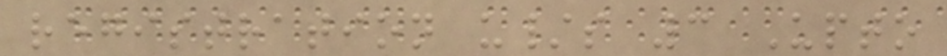registration u/s 3 Upto
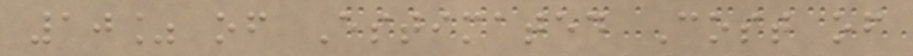10% of Estimated Cost of
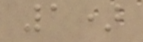1)
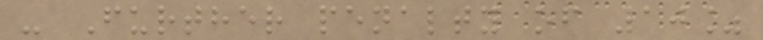- Further penalty of 10%
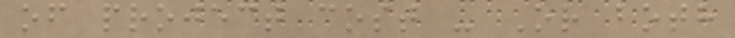of project cost - Or both
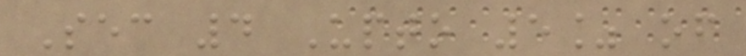Sec 4 Upto 5% of
